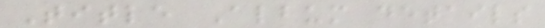Title Album details
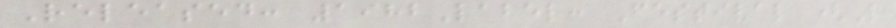Released: 1982Label: Festival (L
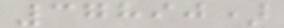37890)
